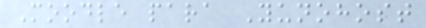Moodle para Yunohost
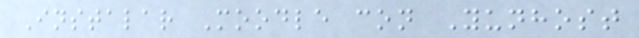Instalar Moodle con Yunhost
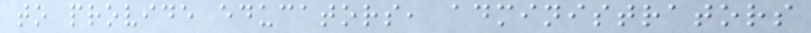to provide educators, administrators
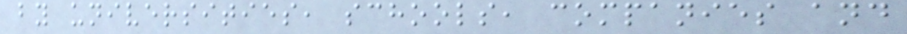by universities, schools, companies and
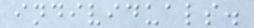individuals.
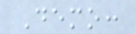Demo:
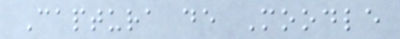Captura de Moodle
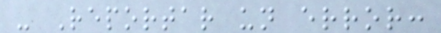- Reportar un error:
